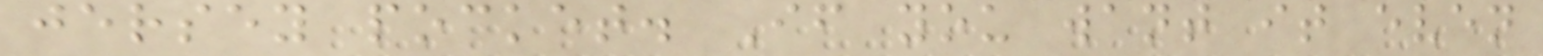jersey pocket. If you want it even
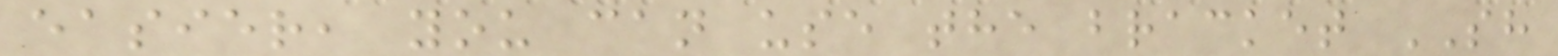easier, you can use the bracket SH
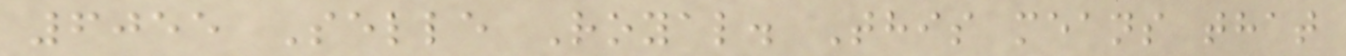6055 Selle Royal. This means that
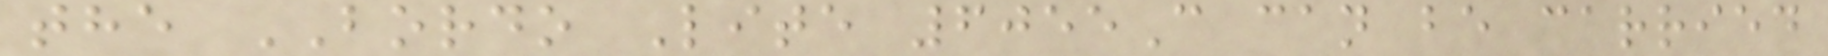the BORDO Lite 6055C can be carried
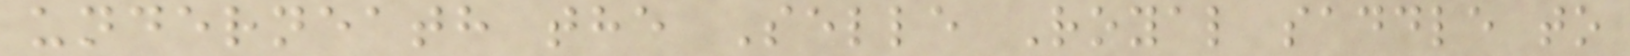underneath the Selle Royal saddle to
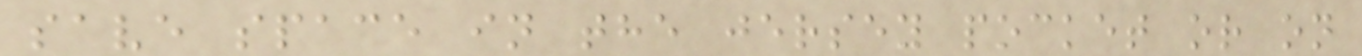save space in the jersey pocket or on
